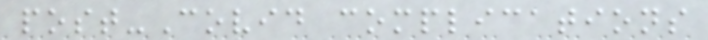post-Covid complications
